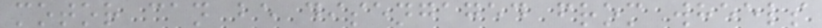motor can be disengaged from wheels
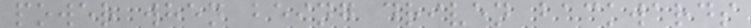power when being driven backwards
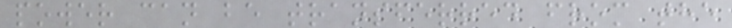power can be transferred from the
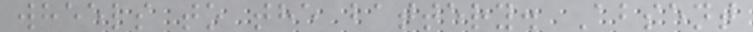wheels to the battery. Absent
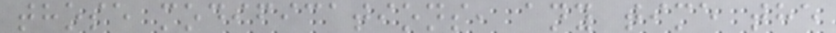those modifications, any time the
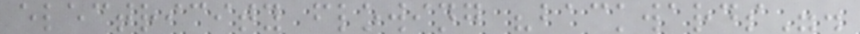electricity flowing "backwards".
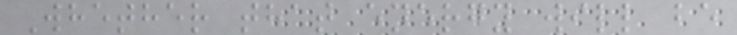Whether that energy will be
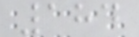184
